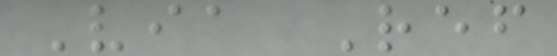Via Ref
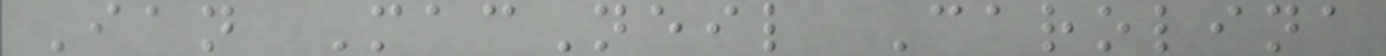Ian MacNeil Carolina
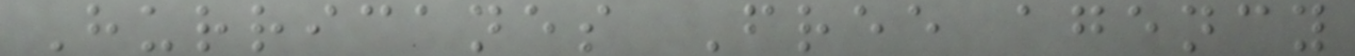Hurricanes Free agency
